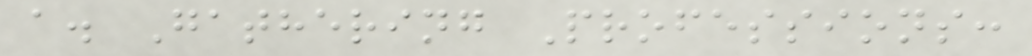a. Gathering Professions:
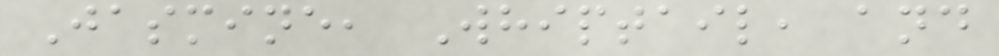Jasmine, Whiptail, and
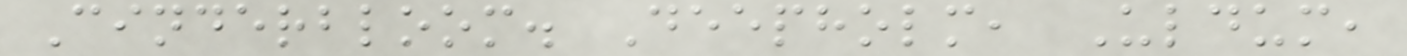Cinderbloom. Deepholm, Uldum,
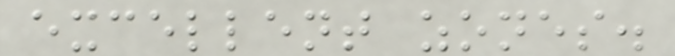excellent zones.
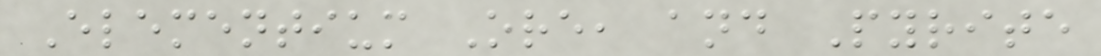Elementium Ore, and Pyrite
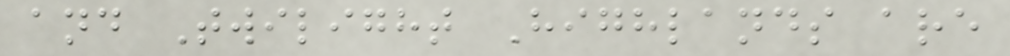and Twilight Highlands are
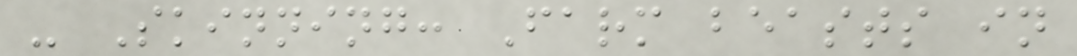- Skinning: Farm beasts in
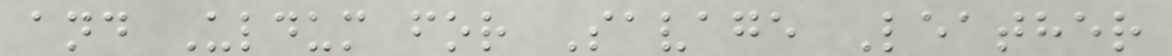and Uldum for Savage Leather
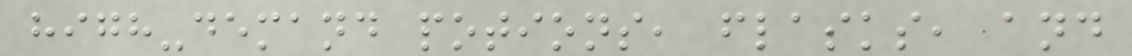high-demand potions, flasks, and
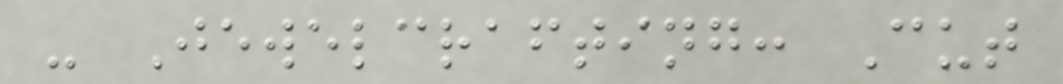- Jewelcrafting: Cut
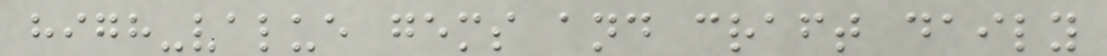high-value gems and craft daily
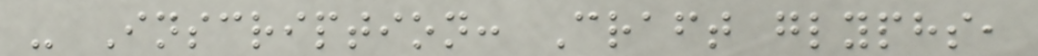- Inscription: Craft glyphs,
